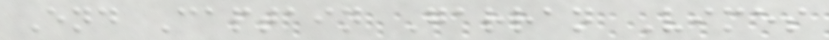End Captain Garran Vimes
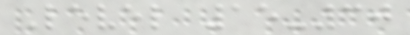Level 15-30
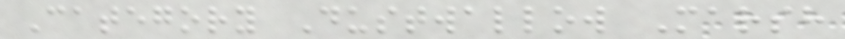Category Dustwallow Marsh
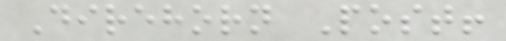Direhorn Post!
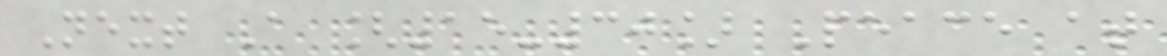Next A [15-30] Peace at
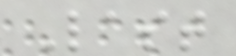Last
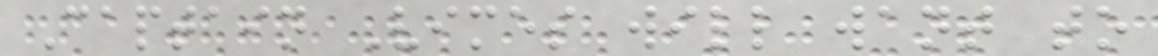Captain Vimes will want to
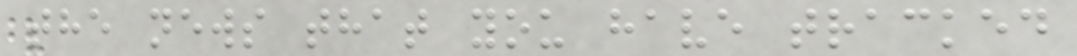the news that you have tracked
